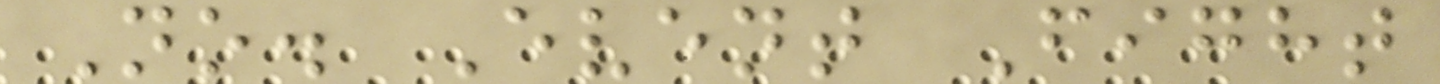No. Event Fight
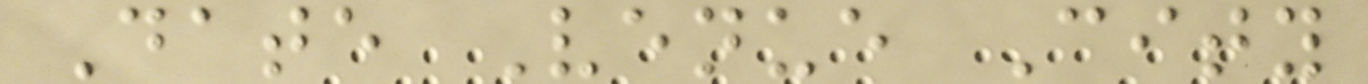Date Venue City
